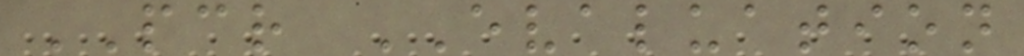PCR EVALUATION
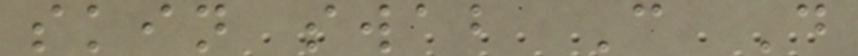skin swab C D
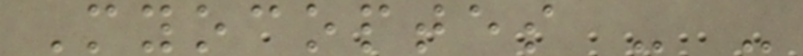Myocoptes - -
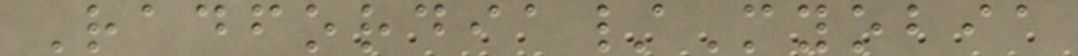Radfordia/Myobia
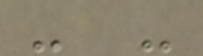- -
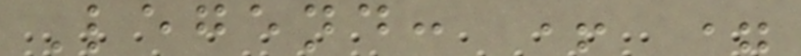Legend: + =
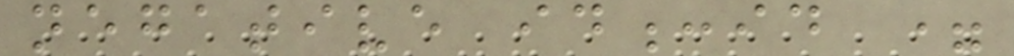negative id:id =
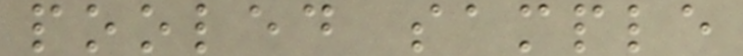pooled sample
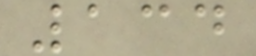134
